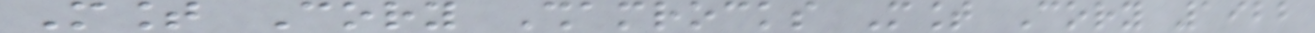Mount Cory Shamrocks Mount Cory 1922
